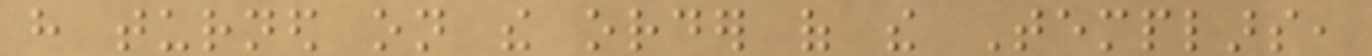have turned on the order of the Templars,
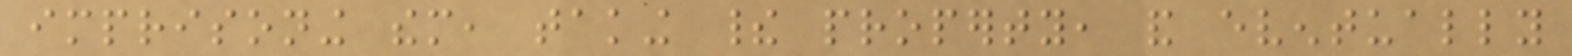imprisoning them, taking their property, and eventually
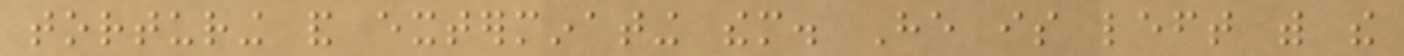torturing and exterminating them. He is left with the
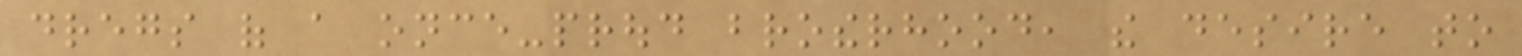dregs of a once-proud brotherhood, the desire to
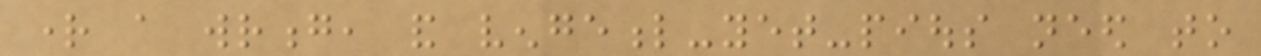right a wrong, and vengeful-yet-pious need to
